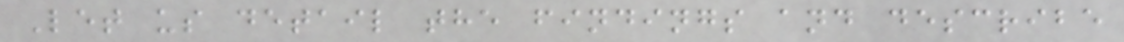Let us detail the findings and describe
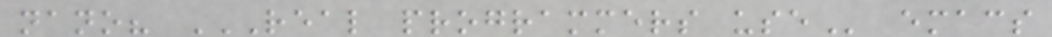nano? REAL PROGRAMMERS USE emacs
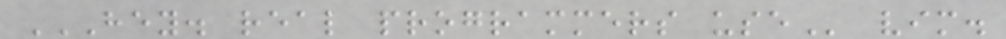HEY. REAL PROGRAMMERS USE vim.
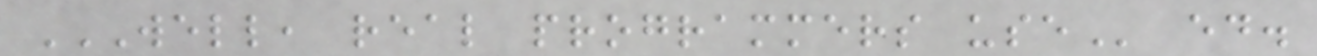WELL, REAL PROGRAMMERS USE ed.
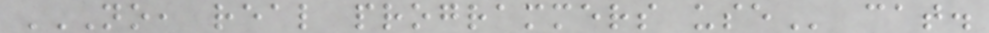NO, REAL PROGRAMMERS USE cat.
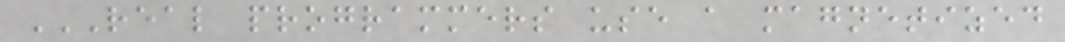REAL PROGRAMMERS USE A MAGNETIZED
